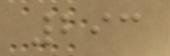293
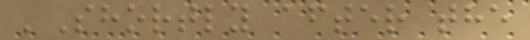'Shortly after the
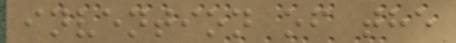invention of the
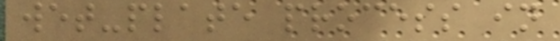wet-plate process in
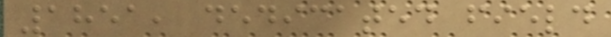1851, dedicated field
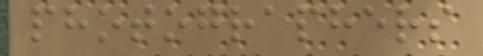photographers
